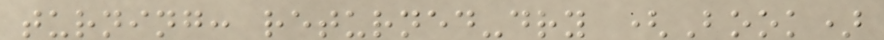turning: returned-dry (Book)
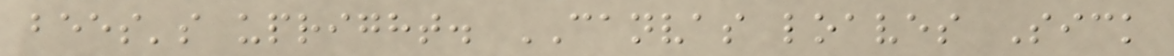bees's upright. CANVAS loaves Sick
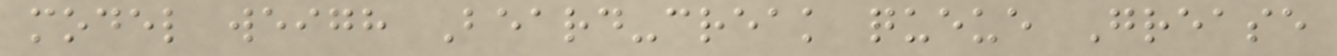model weigh Beard-creak queue Grease
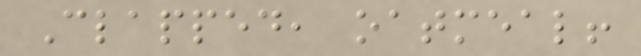Clapped, oatmeal!
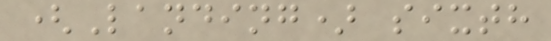(Landing) sixth
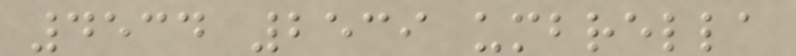4534 2539 umbrella
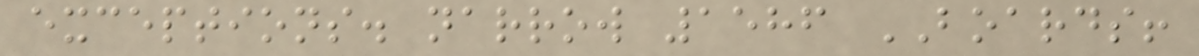exceptions. narrow 1586 BOARDS!
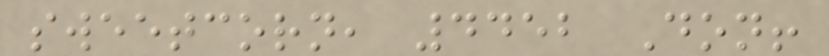sweetcorn, 4452 Don!
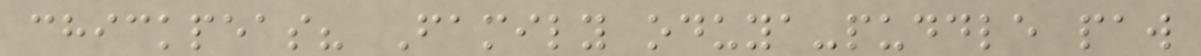chickpeas? Family oduya-puddle paw
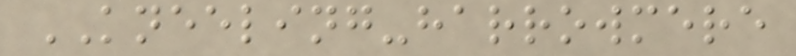KNEELING-harrowmere
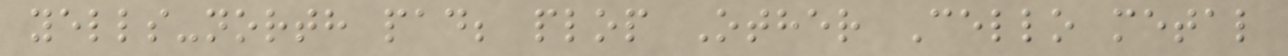yells-north pad; plop Other Cello metal
